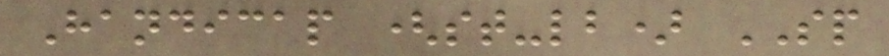Handicap (st-lb) SP
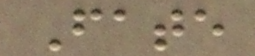Fate
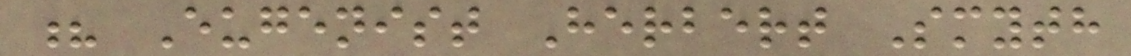? Eugenist Herbert Smyth
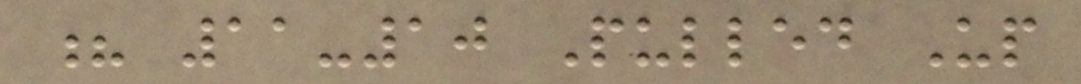? 11-10 Pulled Up
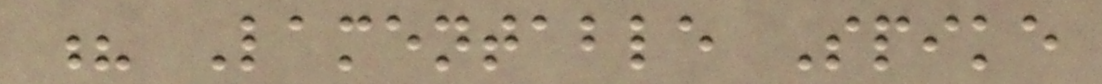? Lamentable Spike
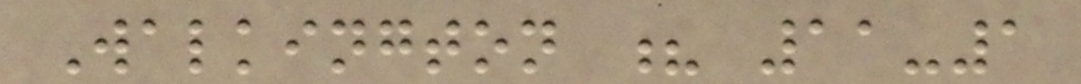Walkington ? 11-1
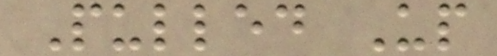Pulled Up
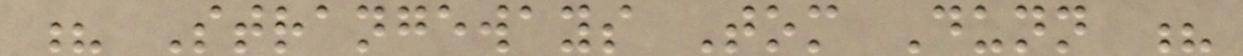? Strangeways Tom Dunn ?
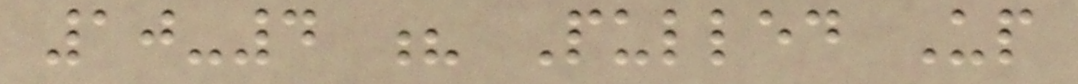10-4 ? Pulled Up
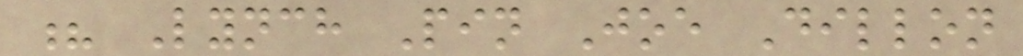? Lynch Pin Joe Dillon
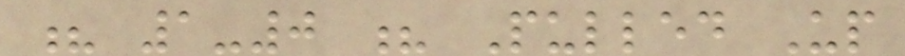? 1-0 ? Pulled Up
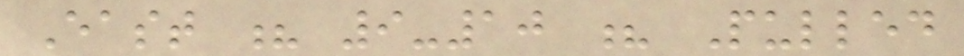East ? 9-10 ? Pulled
